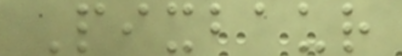Pixbaur
